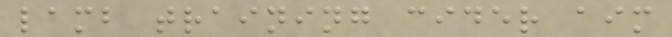lamb training cider aim
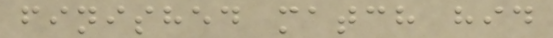finished match hid
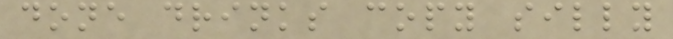done drinks copy silly
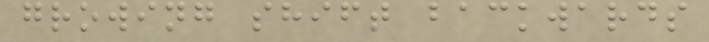growing shift backwards
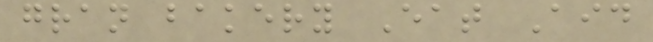gran bakery Eat Aid
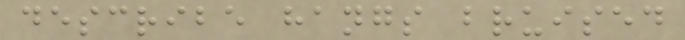describe hangs bruised
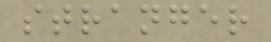stranger
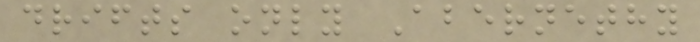drifts only Abernethy
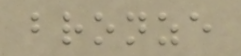bronze
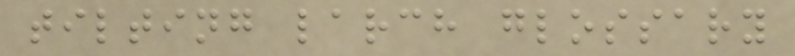tilting larch glossary
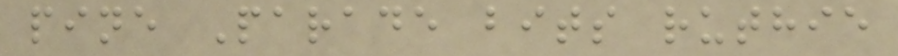pine Parade bits ruthie
